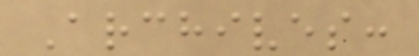Archives:
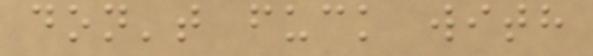don't fuck with
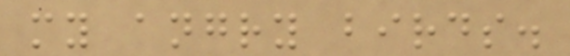my angry birds.
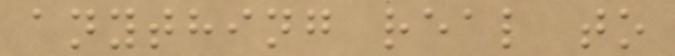anything real to
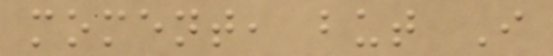moment, but I
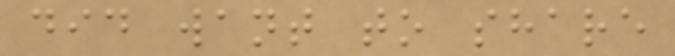did want to share
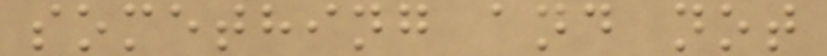something and not
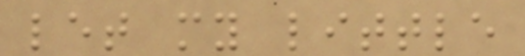let my little
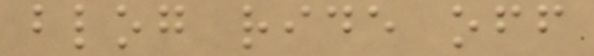blog ride off
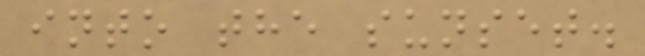into the sunset.
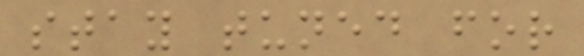stay tuned for
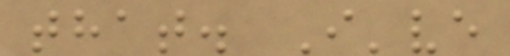that. I've
